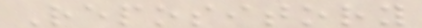Repository
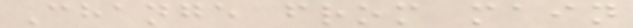Change from main
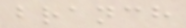branch
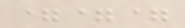===
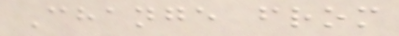Change from
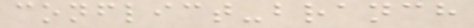conflict-branch
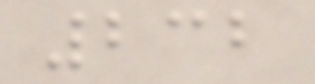232
